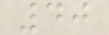40
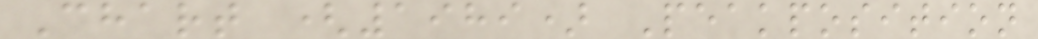Chart (1989) Peakposition
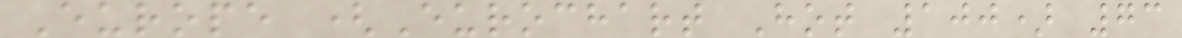Europe (Eurochart Hot 100) 73
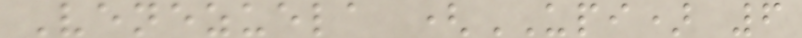Venezuela (UPI) 6
